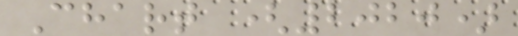Chart (2020)
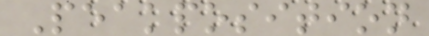Peakposition
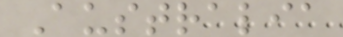Australia
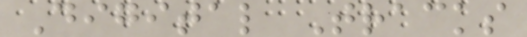Digital Tracks
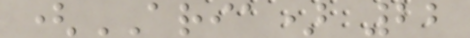(ARIA) 22
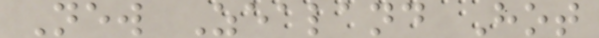New Zealand Hot
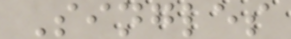Singles
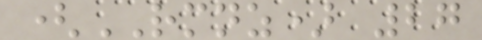(RMNZ) 27
